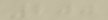200
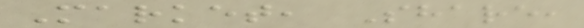Market, Share,
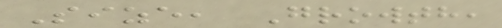Size, Growth,
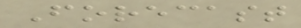Forecast
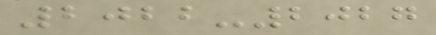2022-2027
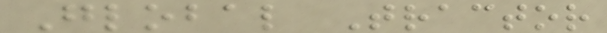Global Tractor
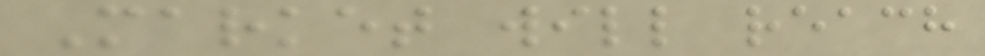Market will reach
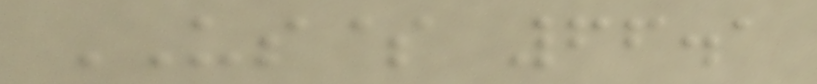US$ 66.1
